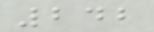242
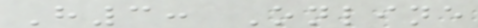H3: Online
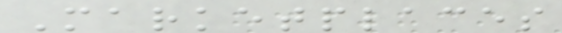Marketplaces
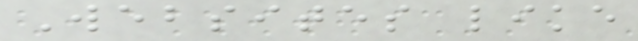Websites like
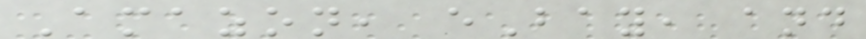Amazon, eBay, and
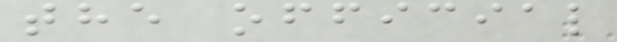the official
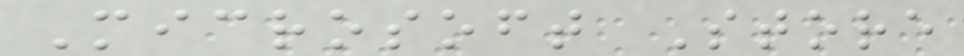Microsoft Store
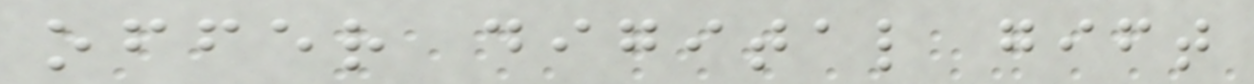offer digital gift
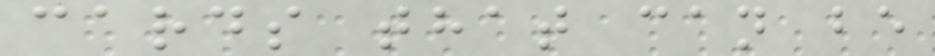cards that can be
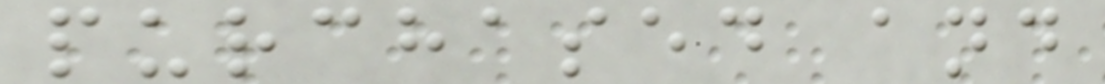purchased and
